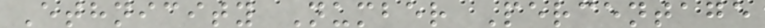Ethnicity Number Percentage
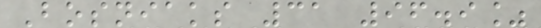Bosniaks 31 96.9%
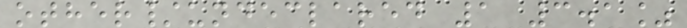other/undeclared 1 3.1%
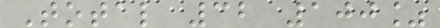Total 32 100%
